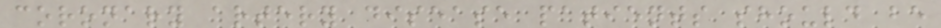coronary artery disease patients should be
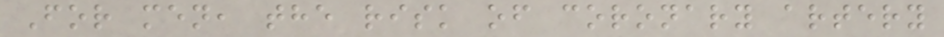For men, the risk of coronary artery
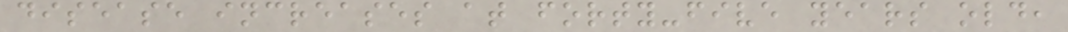disease increases at forty-five years old,
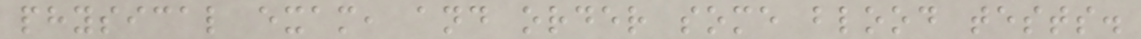physical exam, and order some blood tests.
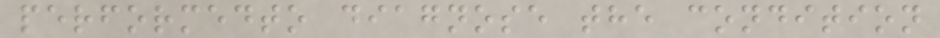performedto diagnose the condition
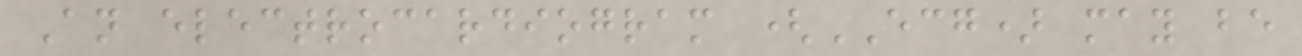An electrocardiogram (ECG) may be
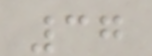37
